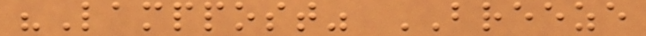"Lamppost" BREEZE
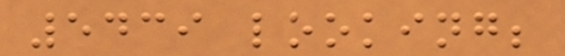5439 looking;
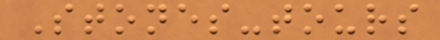Stones-tours
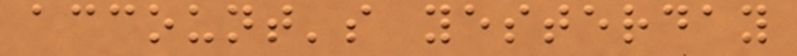account's yesterday
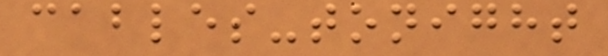cables-tonight
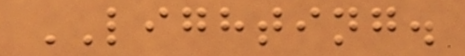LIGHTING.
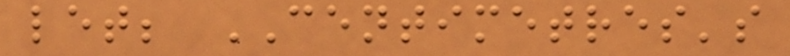let; CENTIMETRES's
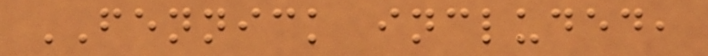FENNICK included,
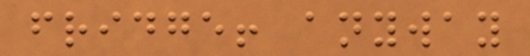fridge! anyway
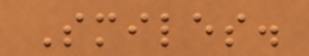Smiles.
